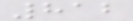812
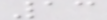13
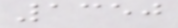1350
